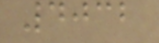4032
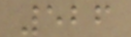526
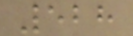528
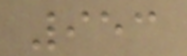953
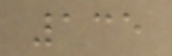135
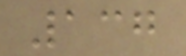137
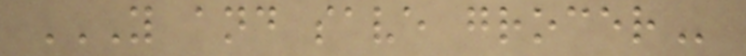Y AND SAVE GROCER
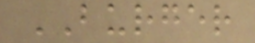BURGER
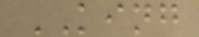KING
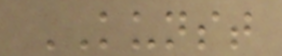KUNST
